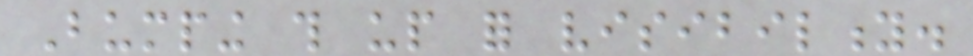Bumping this up for visibility.
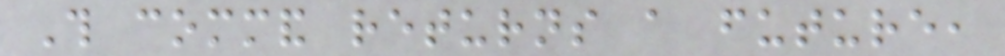This command returns a future,
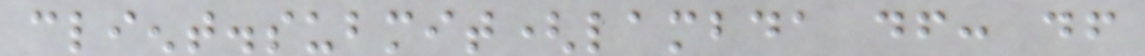client.submit(lambda df: df
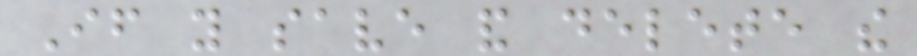If you save and delete the
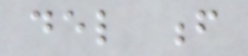del f
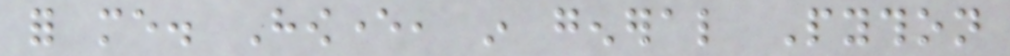for me. However, in general Python
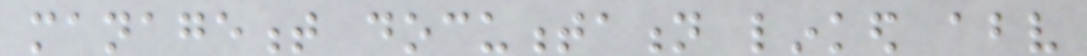management documentation linked above
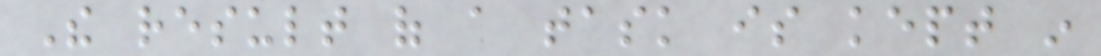The result of a task is kept in
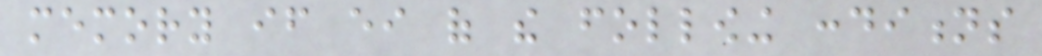memory if either of the following conditions
